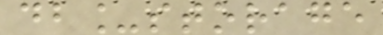db_storage
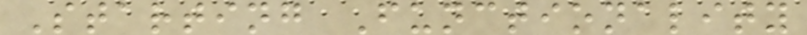Starting Functionality
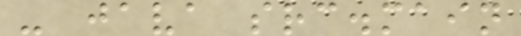- java src.main
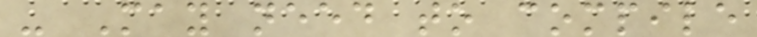- May need to compile
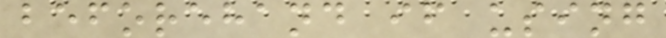beforehand if using
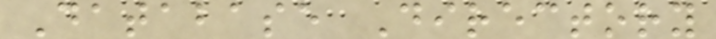Database Directory
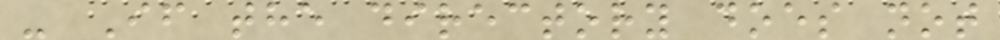- If the directory does not
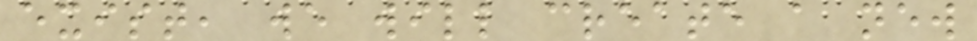exist, we will create a new
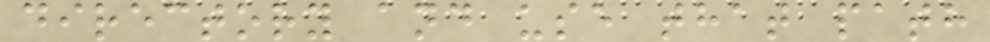directory and use that path
